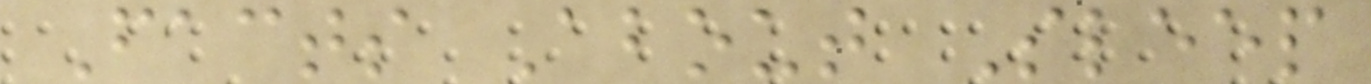Facts About Sleep
